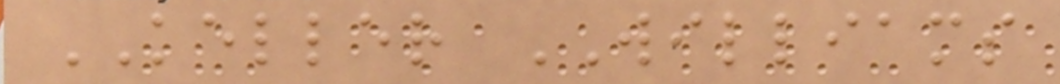KELLER WILLIAMS
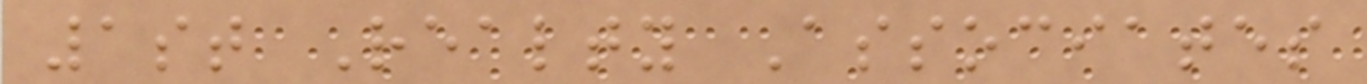1st Realty Associates
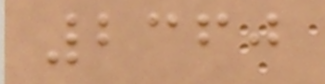2360
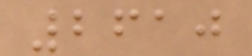2610
